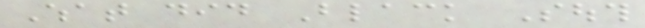What did Black South
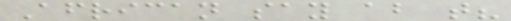African say about that?
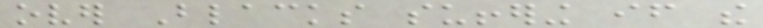over Blacks suffering if the
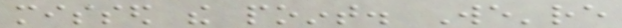missed the point. We're
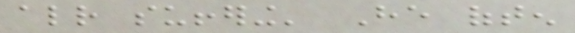already suffering' He often
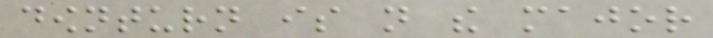downturn is not the major
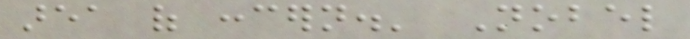area of concern.' Nobel
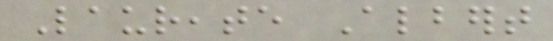Laureate Albert
